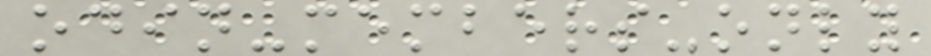odin-members-only
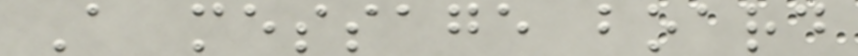A message board
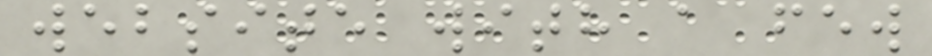website with a few
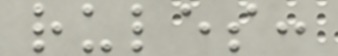rules:
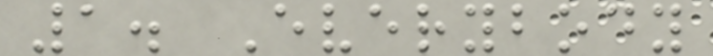1. Everybody
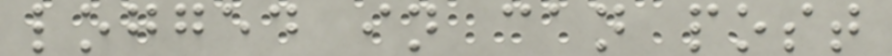logged in can post
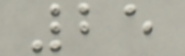25
